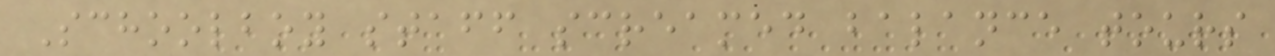Schoolboy staff screamed balance tours
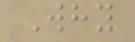Why
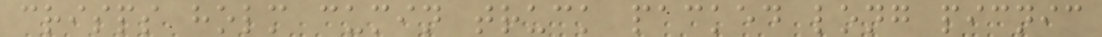crisps holm cumin truck packed long picnic
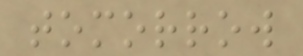tomorrow
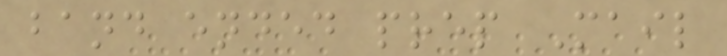band ended prep Mail
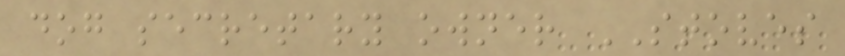dog secretary owner STOVES
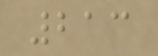213
